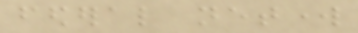federal network
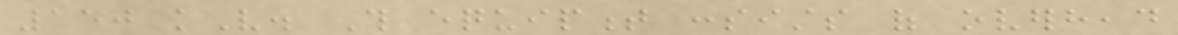150 kV. This equipment consists of overhead
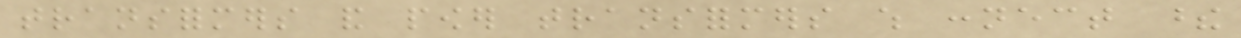transformers and power transformers which connect these
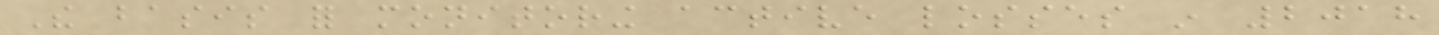The basis for monitoring active losses in 2018
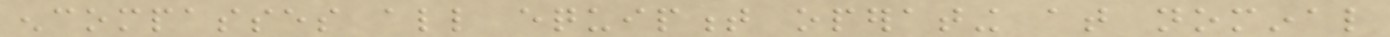encompasses all equipment operating at nominal
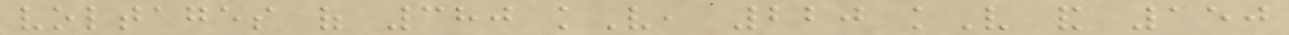voltages of 380 kV, 220 kV and 150
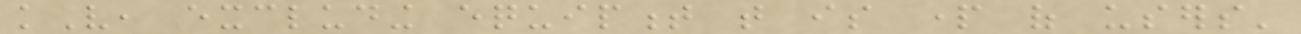kV, excluding equipment that is part of users'
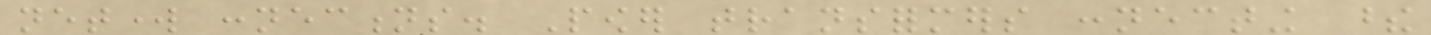network connections. Power transformers connecting these
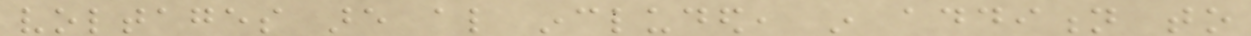voltages are also included, in addition to
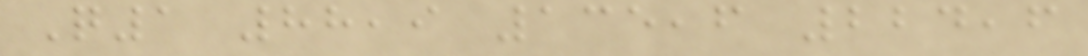Q1 88,9 135,6 224,6
